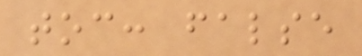toc: false
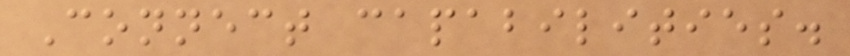Connect capabilities.
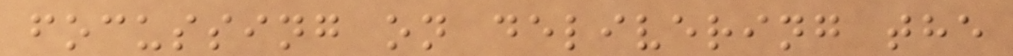focussing on delivering the
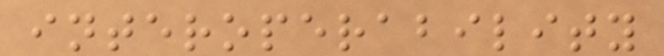interoperability
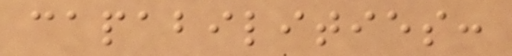capabilities:
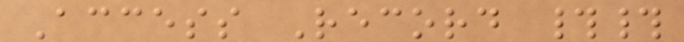Access Record ##
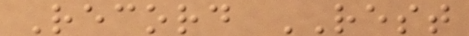Record REST
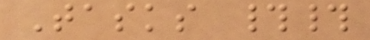Tasks ##
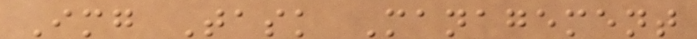Img Task Management
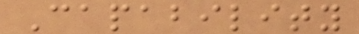Capability
